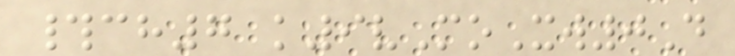#ch7 k9vMoXw0D
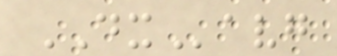DXavg
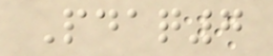Pdaq7
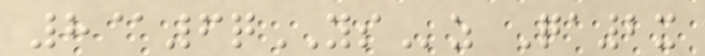8@6qYSz Qa2x
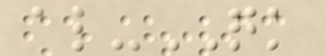al-QK
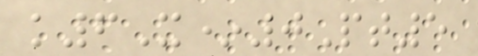k6X*0Pt5
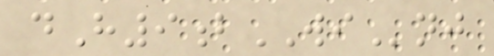dH9bWInj
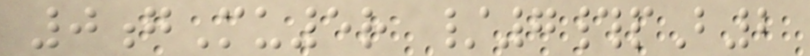0gMu5r /7#pB2
